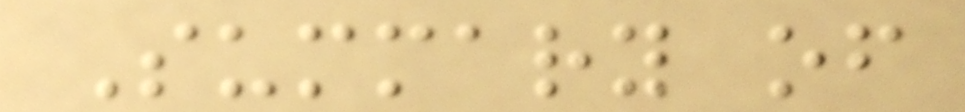Summary of
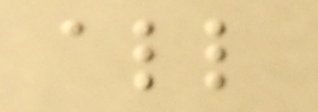all
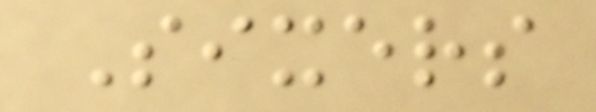Sixers
